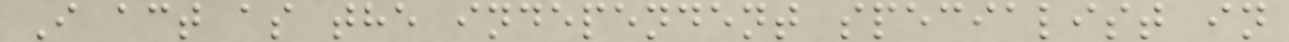I act as the independent specialist in
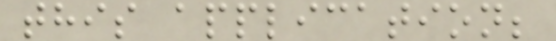this application;
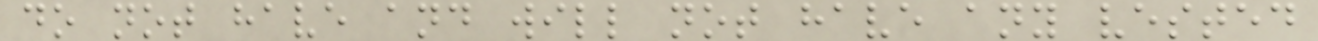do not have and will not have any vested
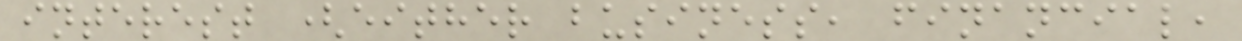interest (either business, financial,
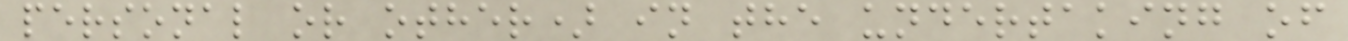personal or other) in the undertaking of
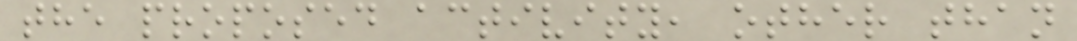the proposed activity, other than
